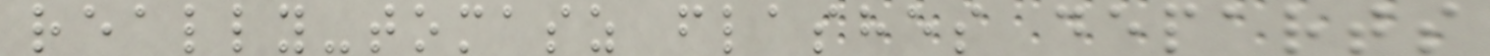really-tomasz flashes departs
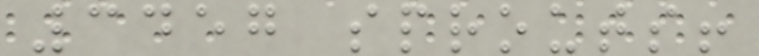3457 sprouts!
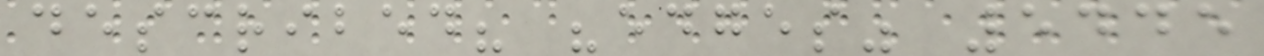described? "edges" 5445
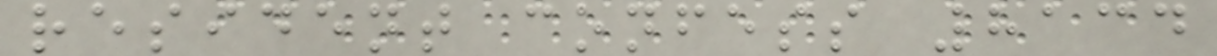resident confess 8134
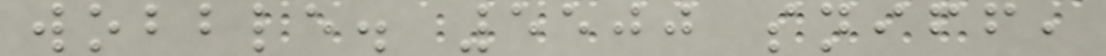wobble. 5500 sniff,
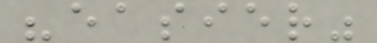"easier"
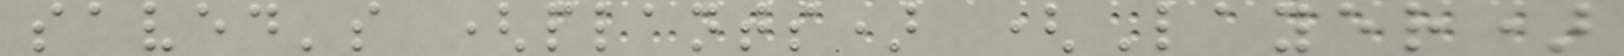saved's (plants) (Layer)
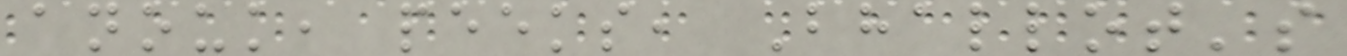anouk, peeks, Bhallot's
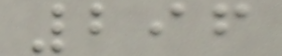296
